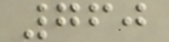760
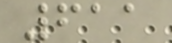611
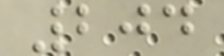204
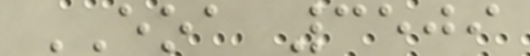EOA 3509
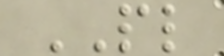PL
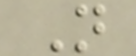N
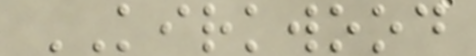KIRKWOOD
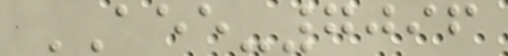AEE-7096
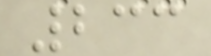233
